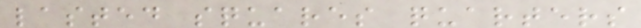lasted squares quarters
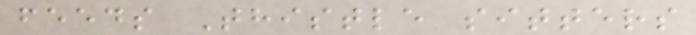feeds Thistle sitters
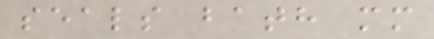seals bath mm
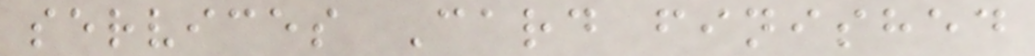services Card finished
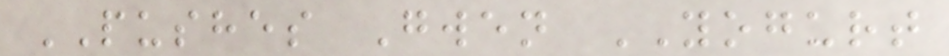PUSHES Gwen YOGURT
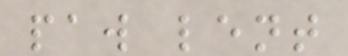paw lent
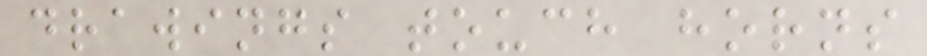drawings touch horns
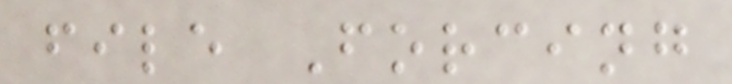file Forcing
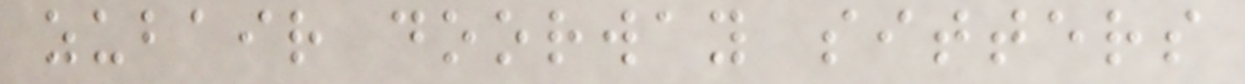zubair doorway sitters
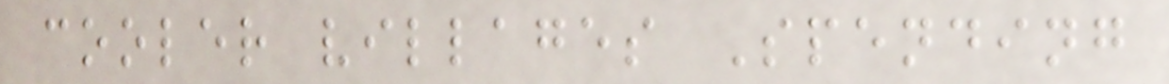cooler villages Spending
